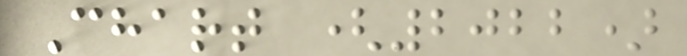Chart (2022)
